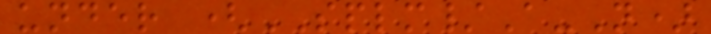under (SPLM/A-N)
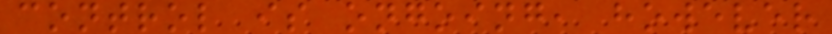control is ongoing, however
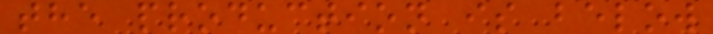the production is below
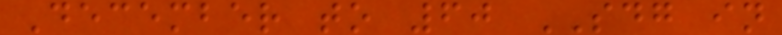December to 60 SDG in
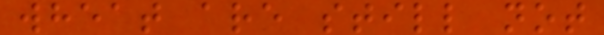wheat are still not
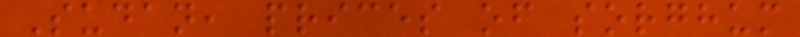Sudan, prices of sorghum
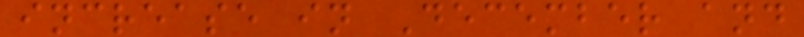increase in December and
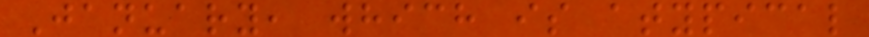January, which is atypical
